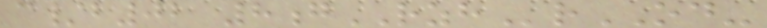c/b02 8gRZHrOD-
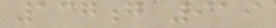137g 919
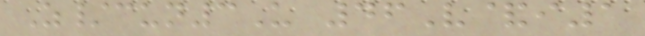Z/cun3U 46V&i1
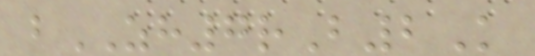bZH7rB2K
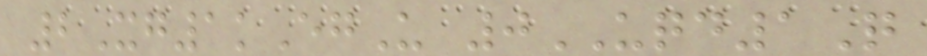2Xg1kEgU 0UQD1Q
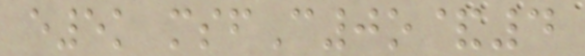e5k msfC0o&4
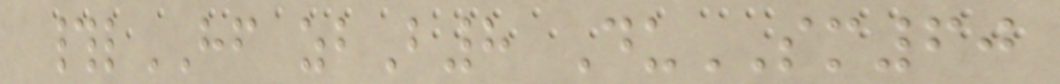#lHF zbB8 DuSM60
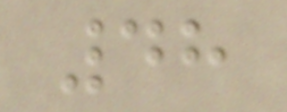48
